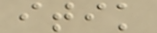itik
